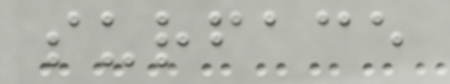surface
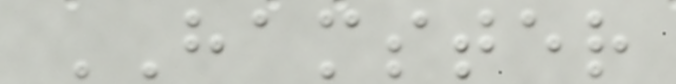HAMSTER
